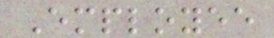Employee
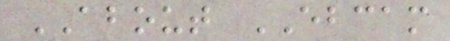ABOUT EBCAM
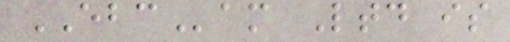EBCam Ltd is
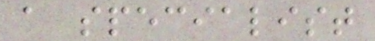a specialist
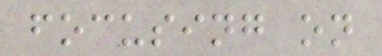focusing on
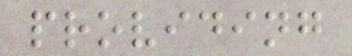providing
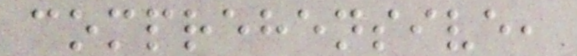comprehensive,
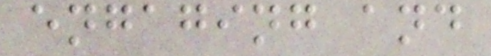engaging and
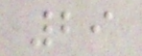29
